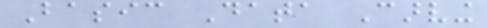Basic Data Carving
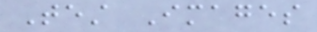Test Images
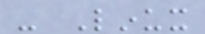- Linux
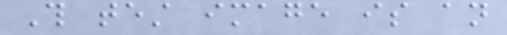This test image is an
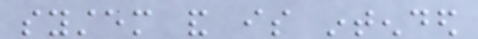system and is intended
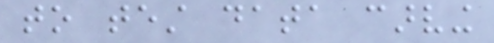to test data carving
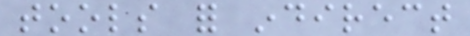tools for indirect
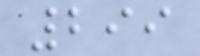299
